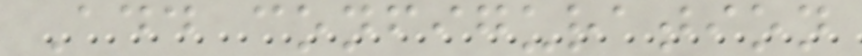Add configuration
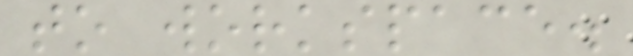to workspace.
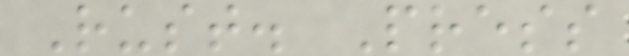Rust. Press
